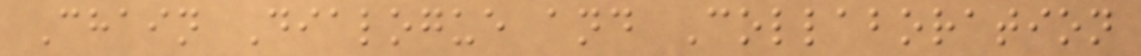Chain Dialogue and Collaboration
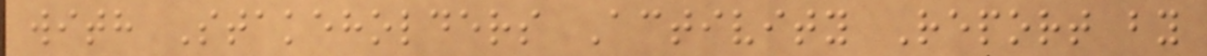with Stakeholders Activity Report by
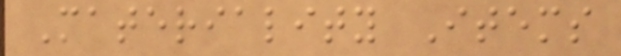Materiality Items
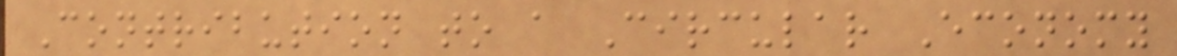Contribution to a Circular Economy
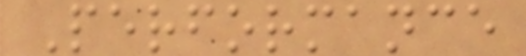Performance
